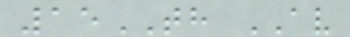15TH AV
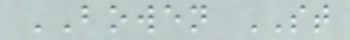BOWEN ST
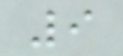9
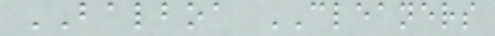BALBOA CLEANERS
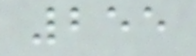255
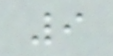9
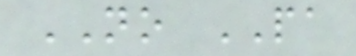NO PA
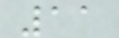11
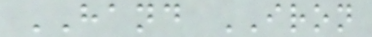HAND IRON
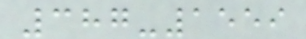387-1559
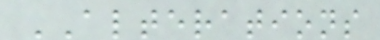ALTERATIONS
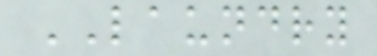LAUNDRY
